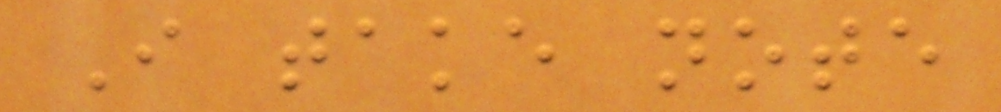I take note
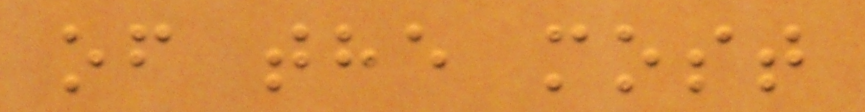of the most
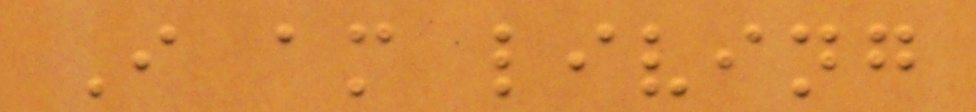I am living
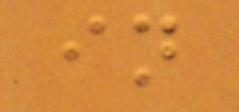in
